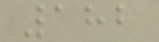182
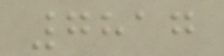7817
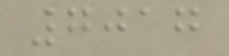7017
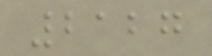2127
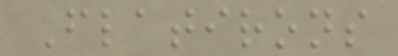Flatirons
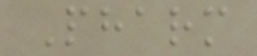Pharm
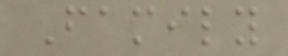Family
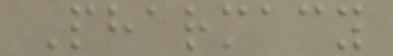Pharmacy
